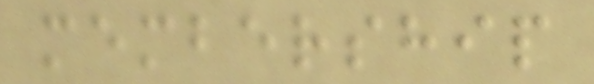membership
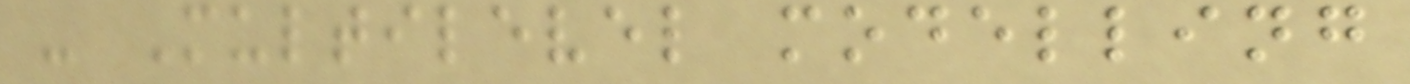- Multilevel modelling
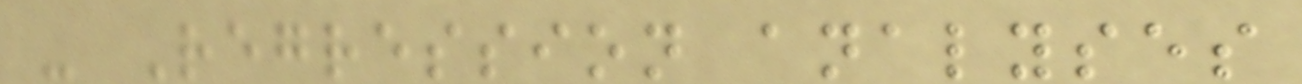- Regression analyses
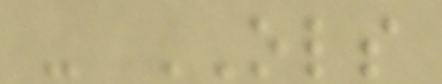- OLS
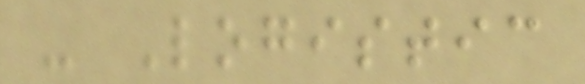- Logistic
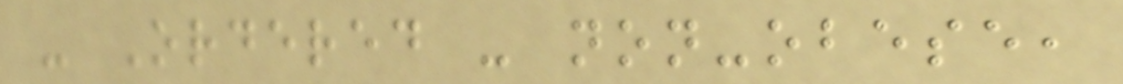- Ordered - non-obese,
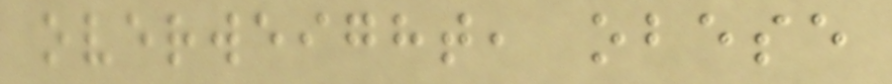overweight, obese
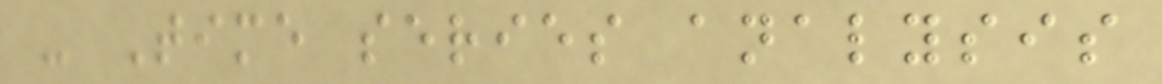- Time series analysis
